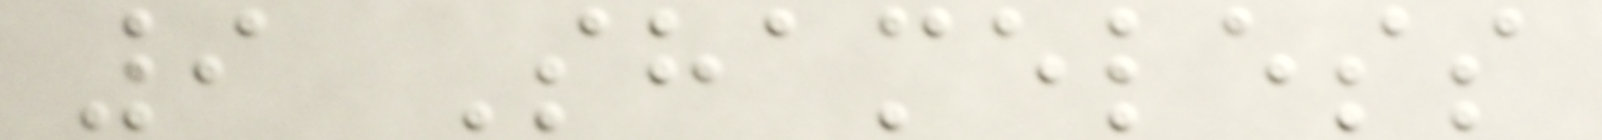9 Shameless
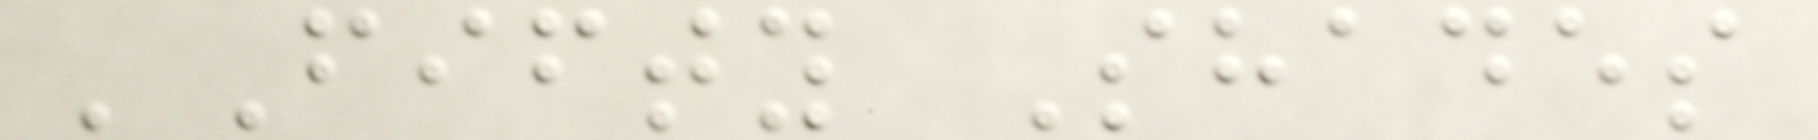'Fifty Shades
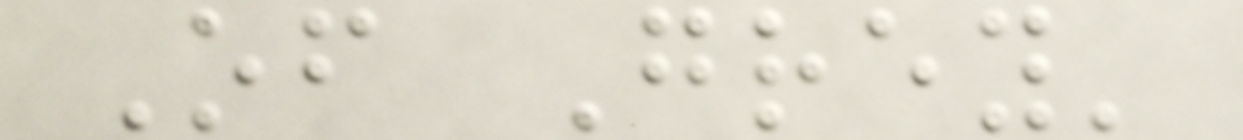Of Grey'
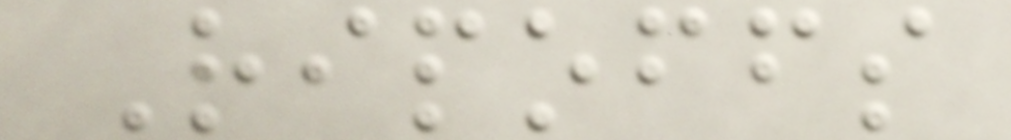Ripoffs
